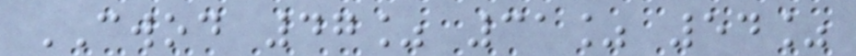CWOD 47% 31% 54%
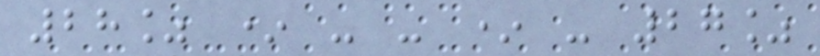28% * - - * - 27%
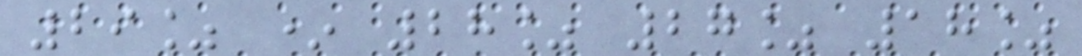29% * 28% 27% 18%
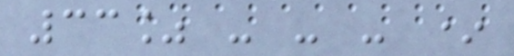33% - - - *
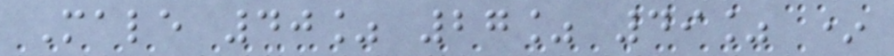Male 40% 27% 49% *
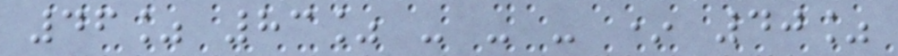46% 83% - - - * 40%
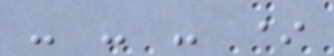- - - *
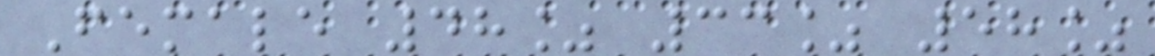Female 48% 33% 58%
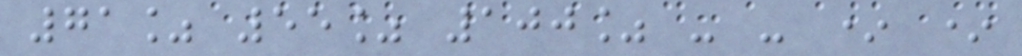71% 55% 100% - - * *
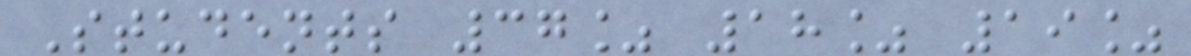Students 37% 18% 19%
